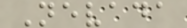Nevada
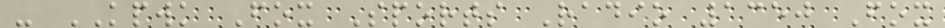- KPWK Fox Sports Radio 1350 Fox
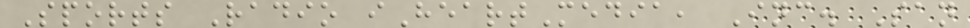Sports Radio iHeartMedia, Inc. San
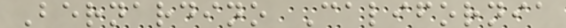Bernardino California
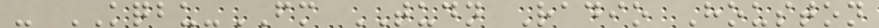- KQBU-FM TUDN Radio Houston
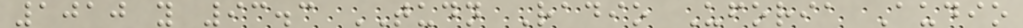1010 y 93.3 TUDN Radio Uforia Audio
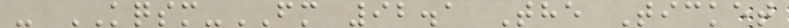- KQSM-FM 92.1 The Ticket
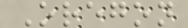Oregon
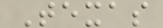Texas
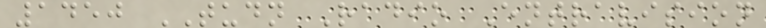1450 TUDN Radio Entravision
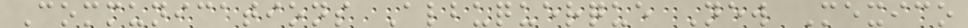Communications Albuquerque New Mexico
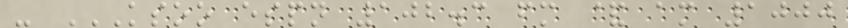- KSOO ESPN 102.3 FM & AM 1000
